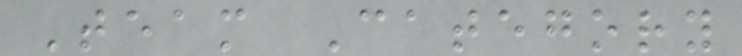Team Category
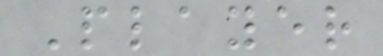Player
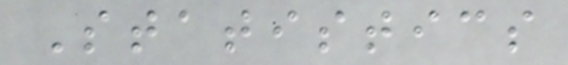Statistics
